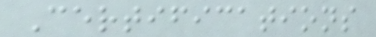Certifications
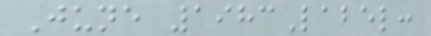June 1983Label:
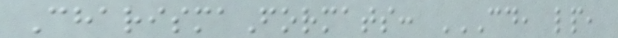CharismaFormats: CD, LP,
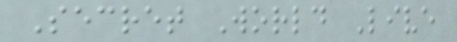Secret World Live
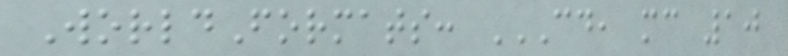WorldFormats: CD, MC 10
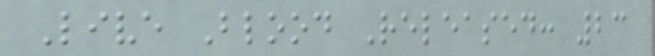Live Blood Released: 23
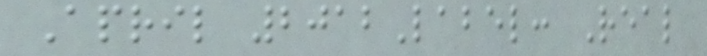April 2012Label: Real
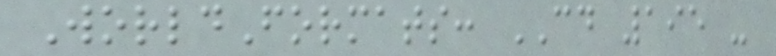WorldFormats: CD 195 -
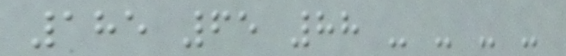185 65 88 - - - -
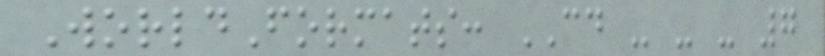WorldFormats: CD - - - 7
